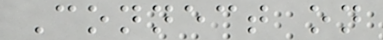Connect on
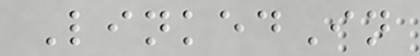LinkedIn
